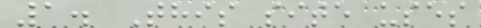1. This site uses
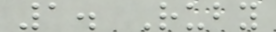1. Ruby
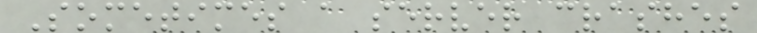Sometimes a server crashes
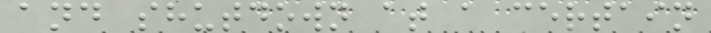and shutdown at a certain
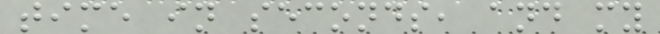time in seconds, and my
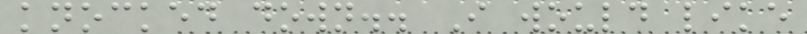knocked down.. I would like
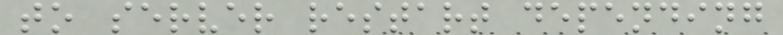to server restart depending
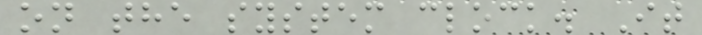on the system clock. It
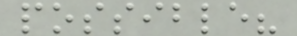possible?
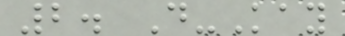2. D-Kay
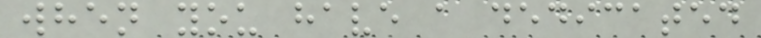when you have a dedicated
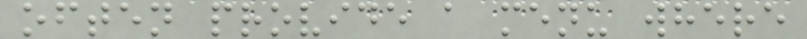often provide a menu where
